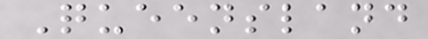Queensland
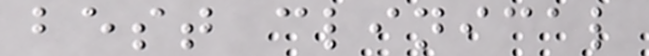best clinical
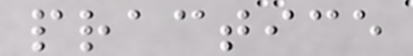practice
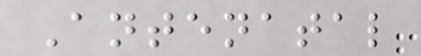Antenatal
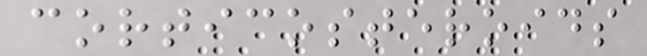corticosteroids
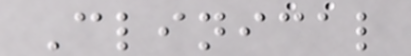Clinical
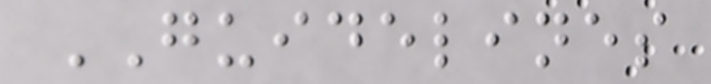GUIDELINES
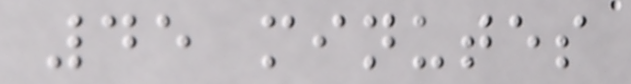45 minutes
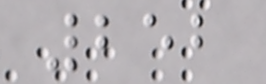252
